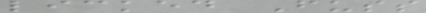licked Fuss
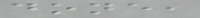done,
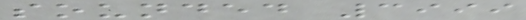sounded 3999
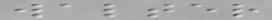walter
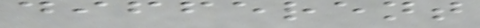different
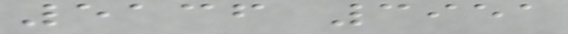5136 3951
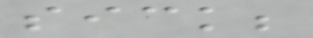sick;
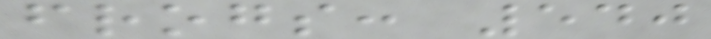frogs: 540
